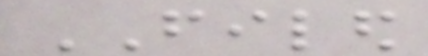FILED
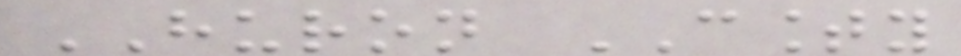HURON COUNTY
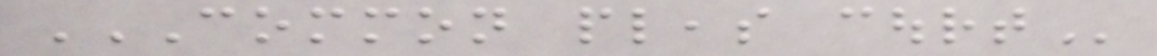COMMON PLEAS COURT
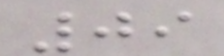09
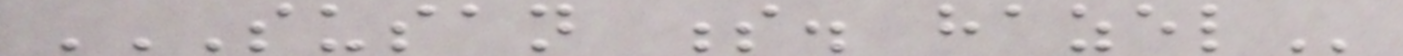SUSAN S. HAZEL
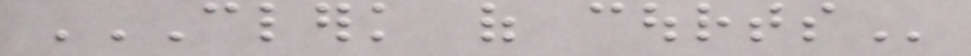CLERK OF COURTS
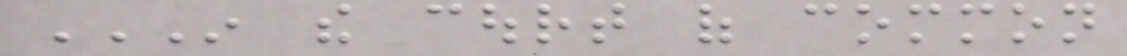IN THE COURT OF COMMON
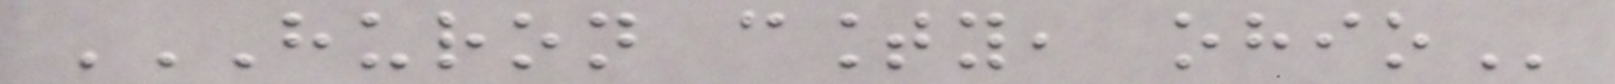HURON COUNTY, OHIO
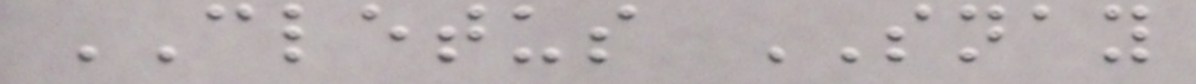CLETUS SNAY
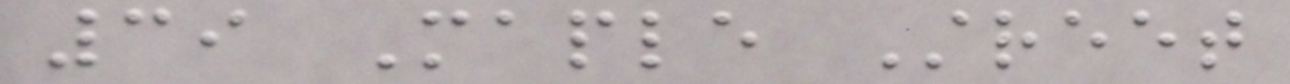39 Maple Street
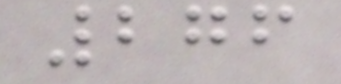276
